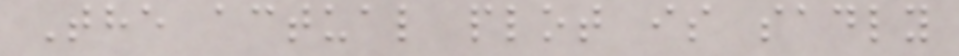The actual plot is sadly
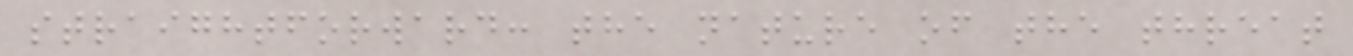straightforward: the nature of the threat
